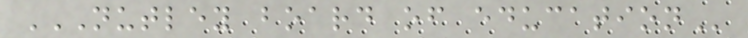NUTLEY BOARD OF EDUCATION
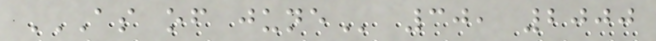AS OF JUNE 30, 2000
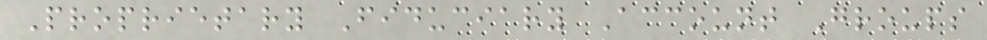Proprietary Fiduciary Account Groups
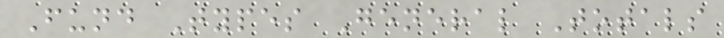Fund Types General Totals
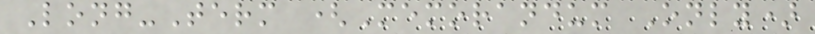Long-Term (Memorandum Only)
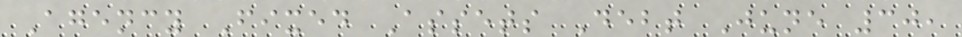Agency Fixed Assets Debt June 30,
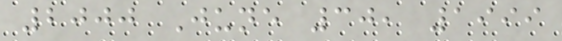2000 June 30, 1999
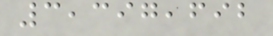3,397,692
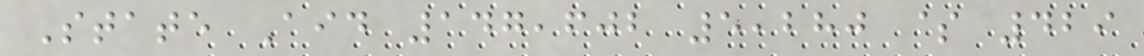State Aid 147,602 5,280 $ 429
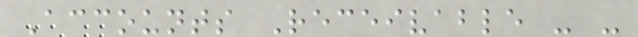Accounts Receivable - -
